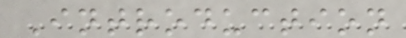Introduction
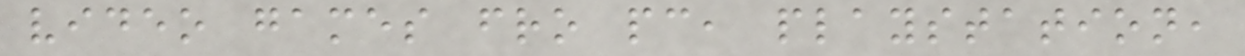video games fro pc, playstation,
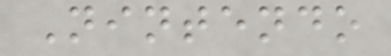Nintendo
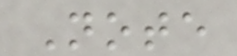Note
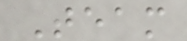Team
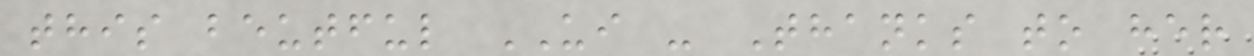this beutful UI - Thanks to her
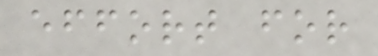effort for
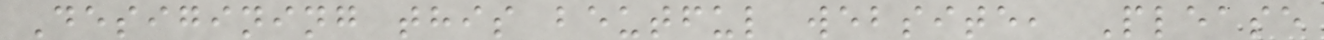Desigining this beutful website, Please
